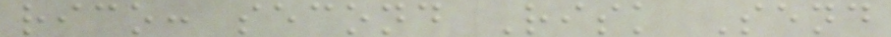rico: second Risk Send
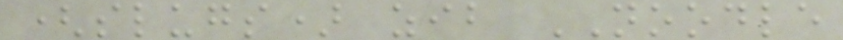(slugs) zib NOODLE
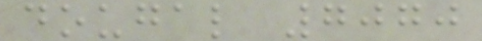dougal 7070
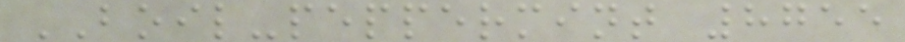BOIL-peppermint 8755
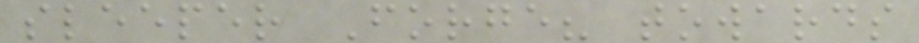sleeper Forge? towards
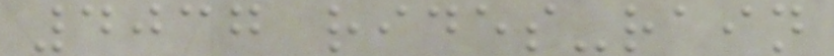4037 rides-rain
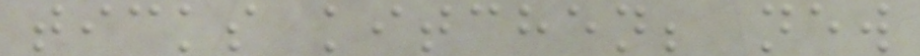ticks kitchen; new
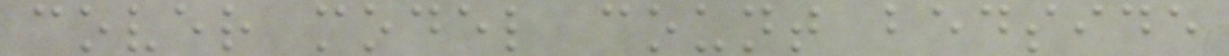cover model count bedside
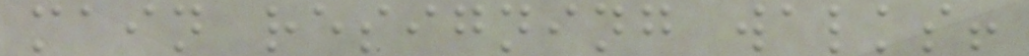main resigning walks!
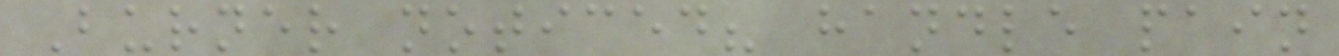Burner noticed? handle pain
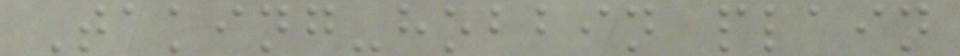Taking-hobbin plain
